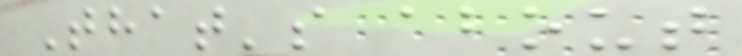That's about
